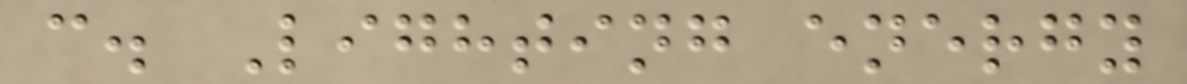c. Lighting energy
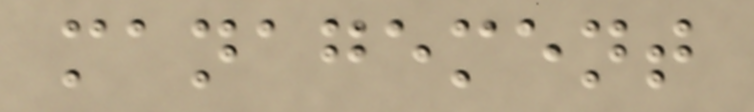management
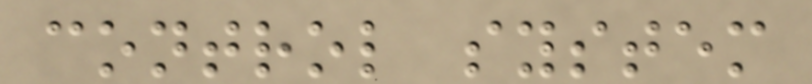control system
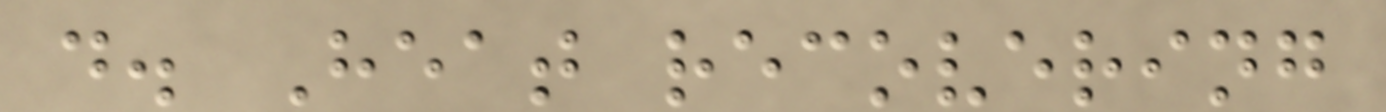d. Heat recovering
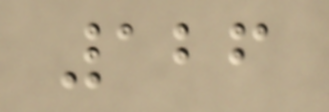126
